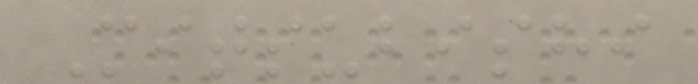Mitsubishi
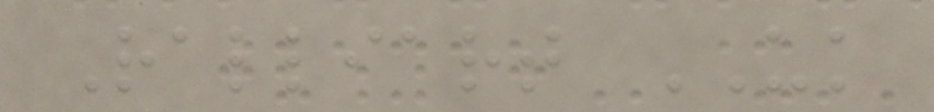Ralliart UK
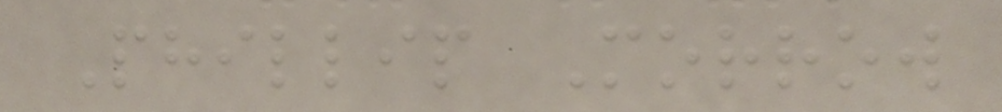Phillip Morrow
